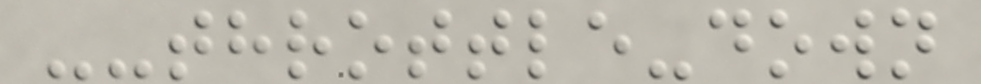--throttle-down
